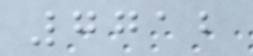7712
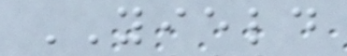YIELD
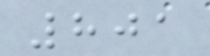801
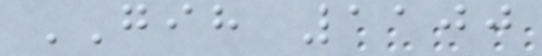GIH 1100
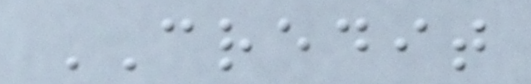CREDIT
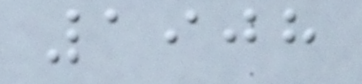1908
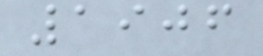1906
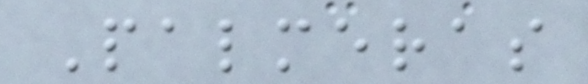Palmeras
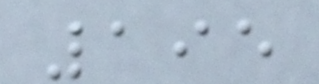195
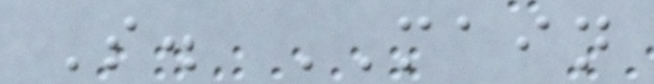S. MAIN
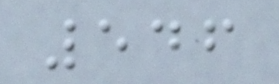546
